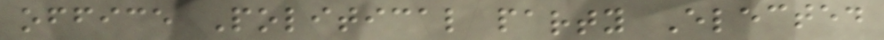office Political party Elected
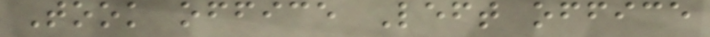Took office Left office
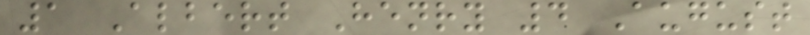1 Albert Henry 4 August
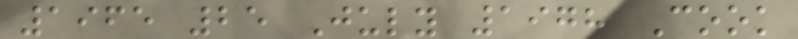1965 25 July 1978 Cook
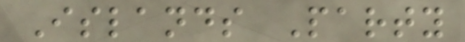Islands Party
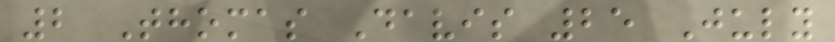2 Thomas Davis 25 July
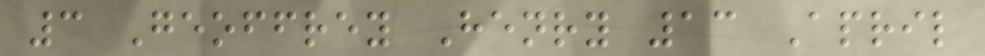3 Geoffrey Henry 13 April
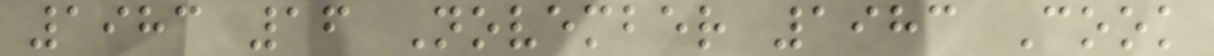1983 16 November 1983 Cook
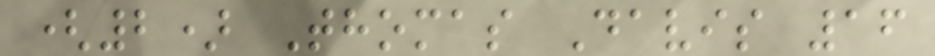(2) Thomas Davis 16
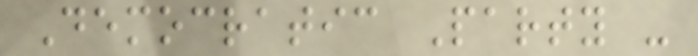Democratic Party -
